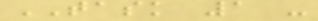TASK 1 -
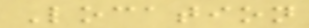Location
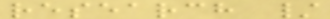research /
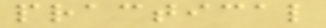practical
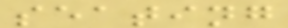seating
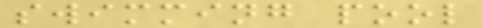swimming pool
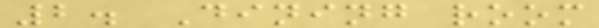2. Dining room
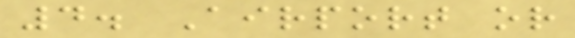4. Airport or
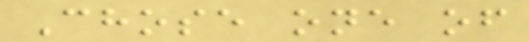Chose one of
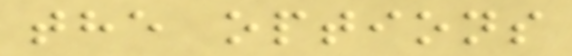the options
